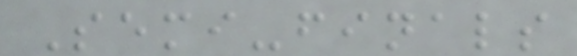Semi-finals
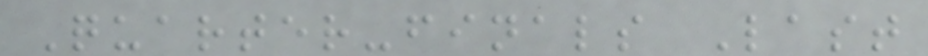Quarter-finals Last
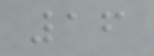16
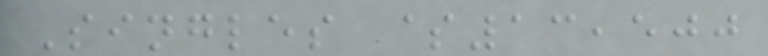Singles $13,500
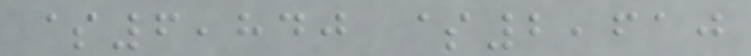$6,840 $2,610
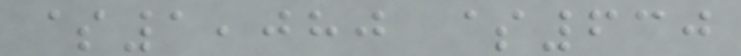$1,080 $630
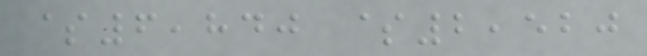$6,840 $2,520
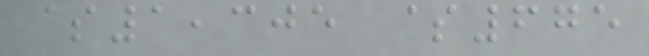$1,305 $675
